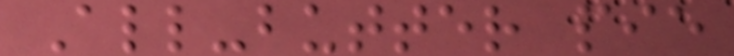All-butter pie
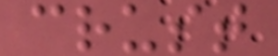crust
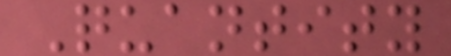Quantity
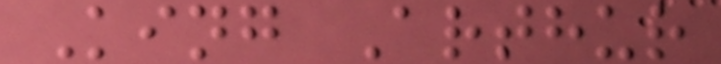King Arthur
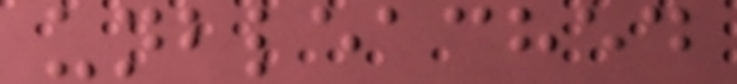unbleached
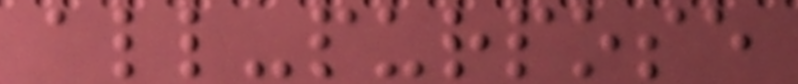all-purpose
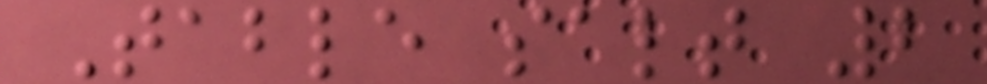Table salt 2
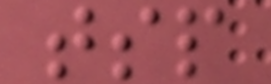tsp
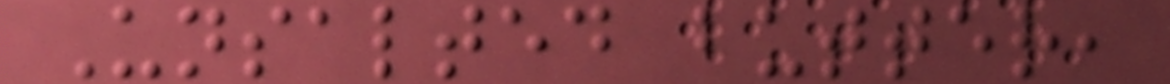Unsalted butter,
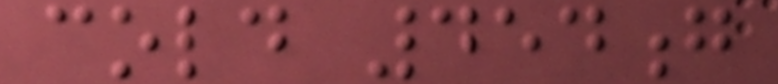cold 454g
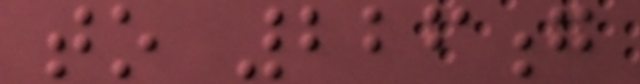to 226g
